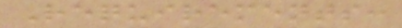Requirements:
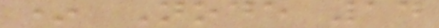* Node 14
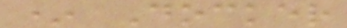* Docker
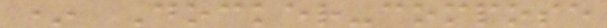* Docker-compose
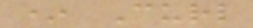* Curl
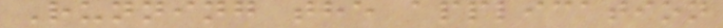Running the application
